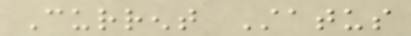Current Status
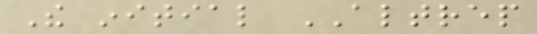The initial ALTREP
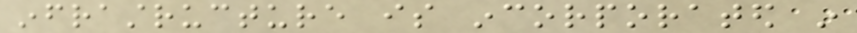infrastructure is incorporated in
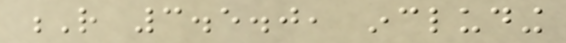R 3.5.0, including
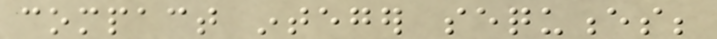compact integer sequences;
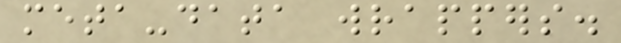meta-data wrappers.
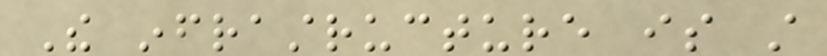The infrastructure is still
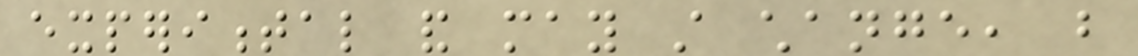experimental and may still change, but
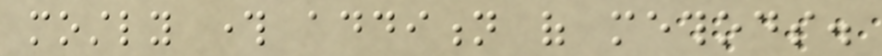mostly through addition of methods.
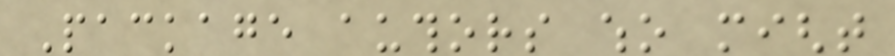Package authors who might
